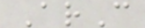ArC
